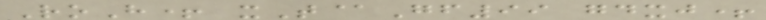RoH+ xT@Gf99 gdxj+
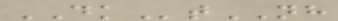DKtNH
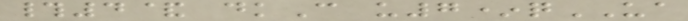#4& dkC u7*qUA
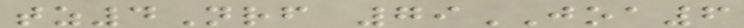tz4Nrf 79JOA6
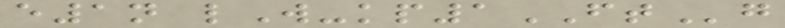e1n lW-kp1FTg
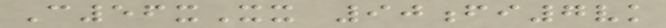C56xXx 90fi7vk
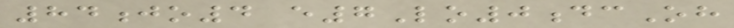84jo4 e7Lo0dcOh
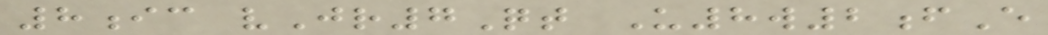8ic vJr7Qt U8w2fE
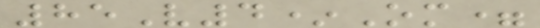85V4*Om=
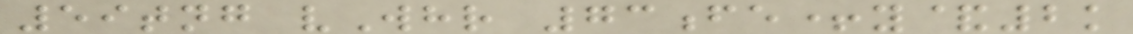59tng vWhr 73fe+y&2k
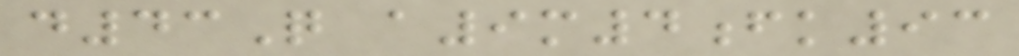d43Q a9m4fk93
